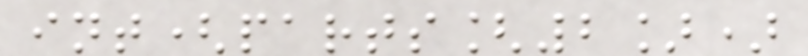int(parts[2])
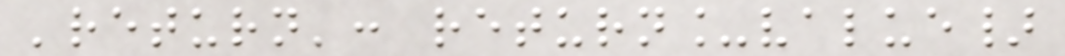'return': return_value}
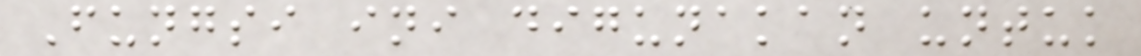Fungsi ini digunakan untuk
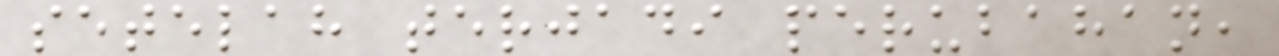setelah terjadi perubahan,
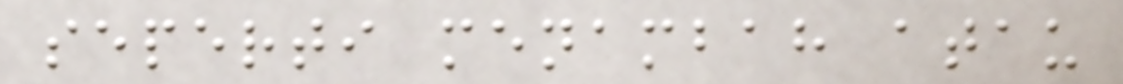seperti menambah atau
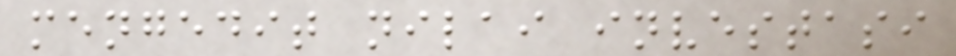mengedit nilai investasi
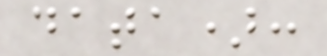data):
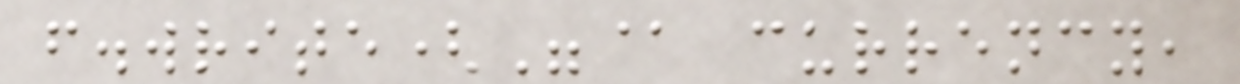f.write("@ currency,
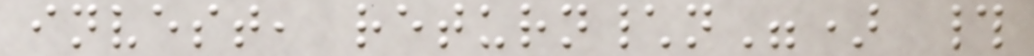invest, return\n") #
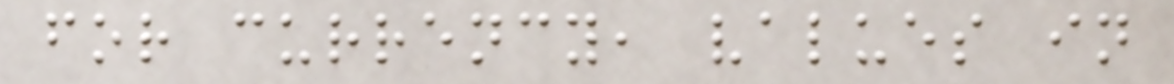for currency, values in
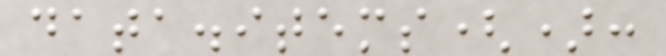data.items():
